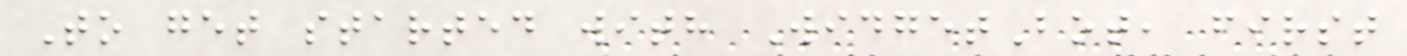To get started with WidgetBot, first
